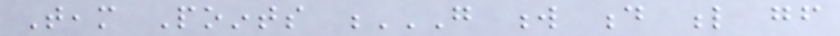Team Points G W D L GF
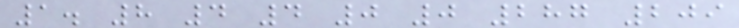1. 8 4 4 0 0 287 209
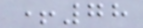+78
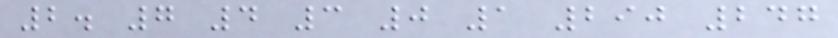2. 7 4 3 0 1 290 247
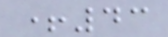+43
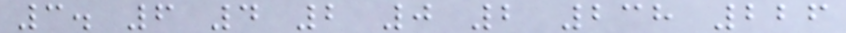3. 6 4 2 0 2 238 226
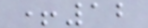+12
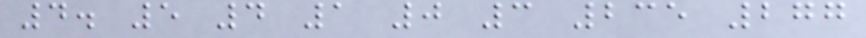4. 5 4 1 0 3 235 277
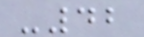-42
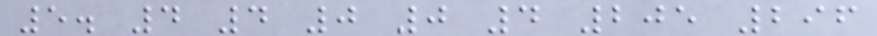5. 4 4 0 0 4 205 296
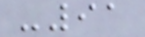-91
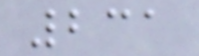231
